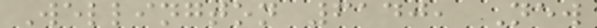Wellington 6140, New
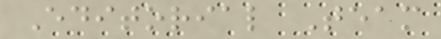Editorial Team
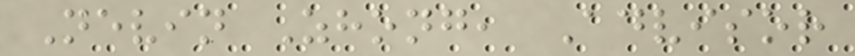Nevin Zhong, Advisor
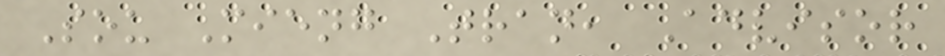Sou Mieng Tran, Advisor
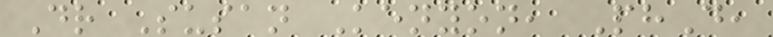Dr Susan Kenyon, PhD,
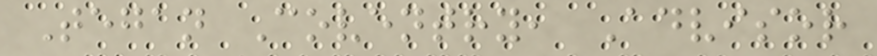Tegan Coventry, Advisor
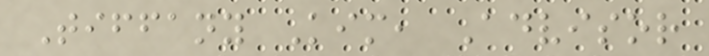Tiffany Kim, Advisor
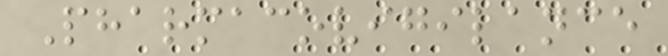Pharmacovigilance
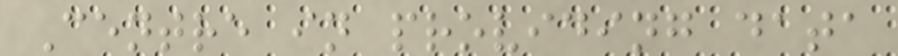Centre in providing data
